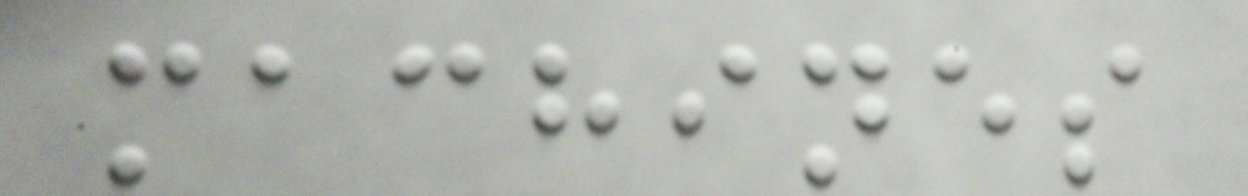machines
